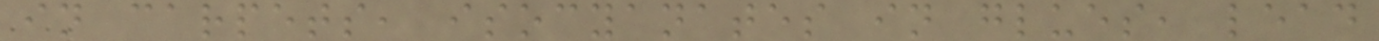in carpets, isocyanates in glues, lead
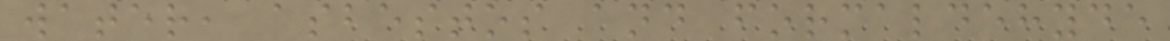water, asbestos and formaldehyde
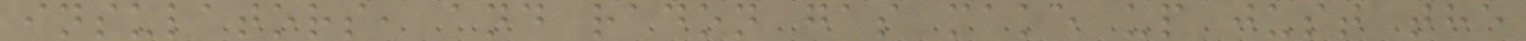insulators, and radon gas make up just the
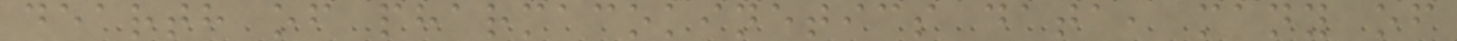dearth of pharmacokinetics data, many of
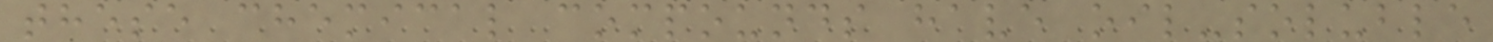these chemical compounds have oil-soluble
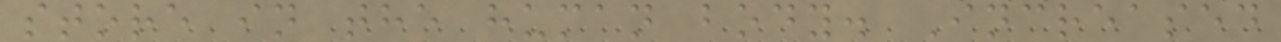store in the human body. Increased
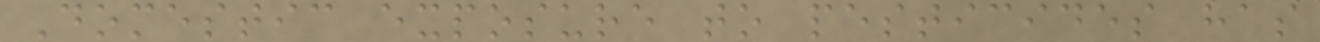Domestic exposure to pesticides has
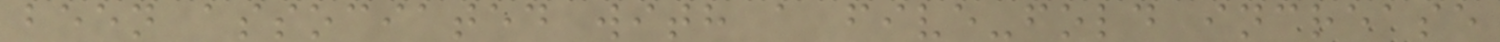been associated with a five-fold increase
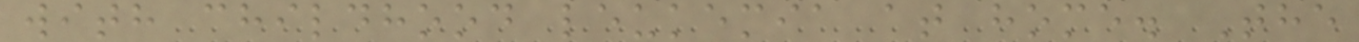with childhood leukemia at home. The
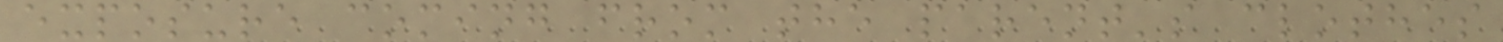exposure coming from the parent's clothes
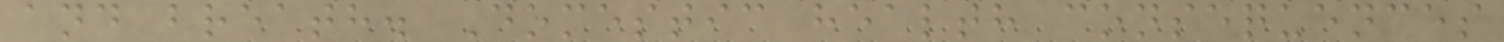and breath. Domestic health consequences
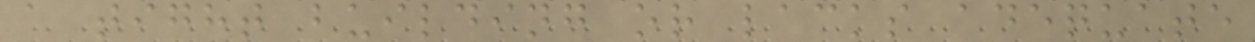a tight building or lacks adequate
